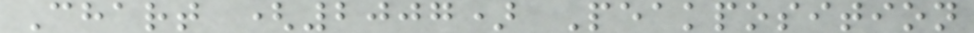Chart (2007) Peakposition
